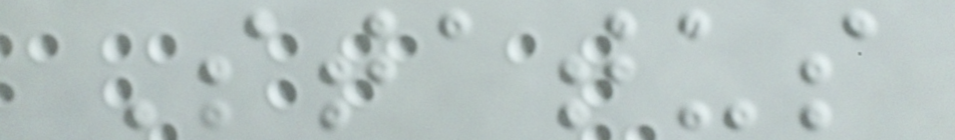Status
